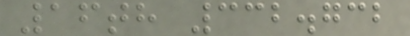16th 332.732
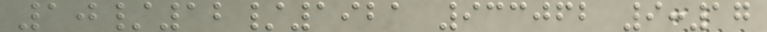10/12/1921 933062 9:17
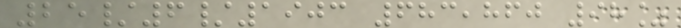25/6/1903 683,860 98%
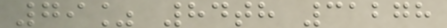79% 84th 31278
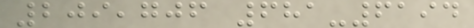209,706 681-6194
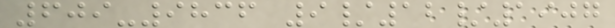609-9836 9/12/1907
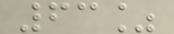63%
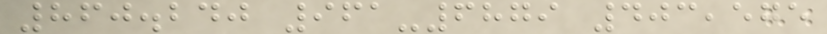860.240 961-6879 403,575
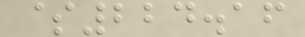$224.16
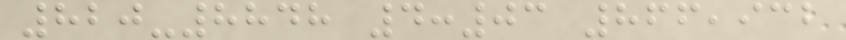820-8848 4:03 866,932
